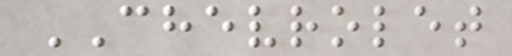CHEVROLET
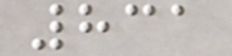831
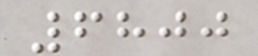6800
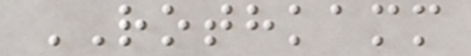ROTHKAMM
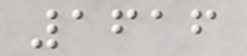1616
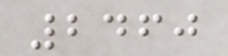2460
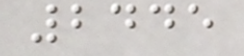2445
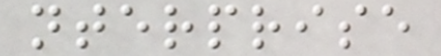nterprise
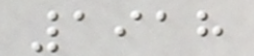1918
